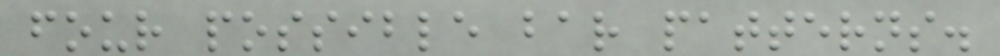four possible bar patterns.
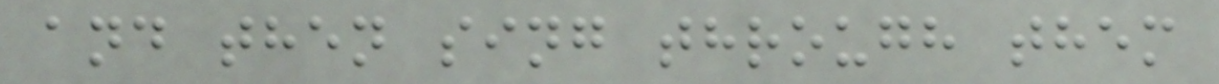and then sing through them
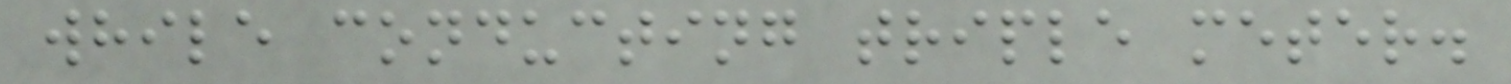while conducting triple meter.
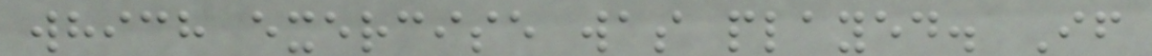which exercise was played. If
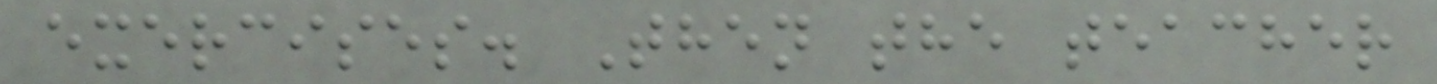exercises. Then the teacher
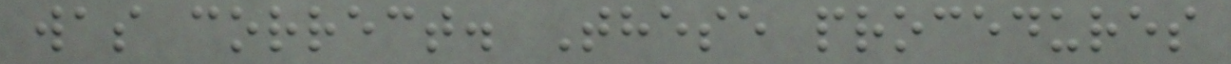was correct. These procedures
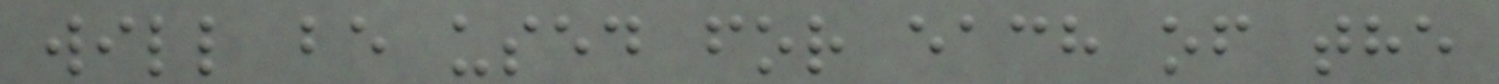will be used for each of the
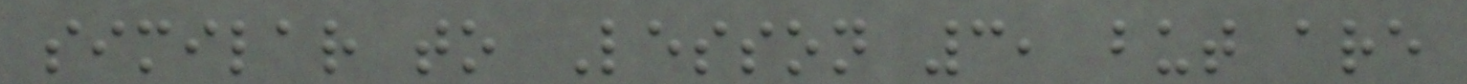similar to Lesson 3, but are
